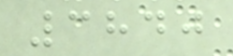3840
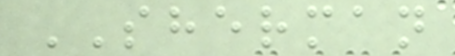SHERMAN
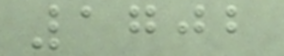1702
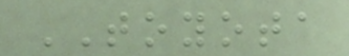TOYOTA
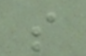s
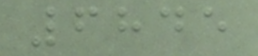6845
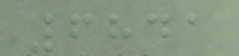6841
